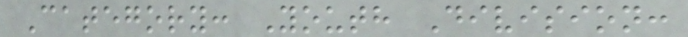Category: Youth Division:
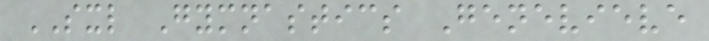SXL Gymnastics Genevieve
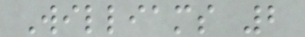Williams 2
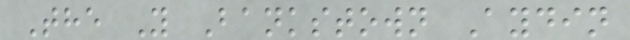The Y Bankstown Aydin
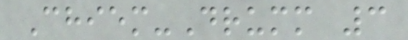Chiem-Drumm 3
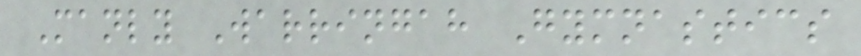Manly Warringah Gymnastics
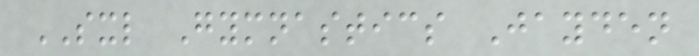SXL Gymnastics Jayden
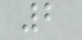2
